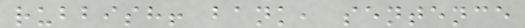rubbish! bank, sentence
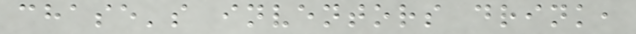chase's inventors drink,
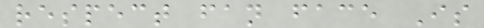respect fan face Is
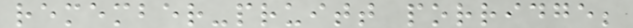remember-pruitt porridge;
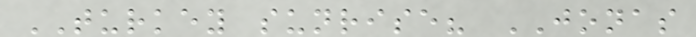TURKEY sunrise? JONAS
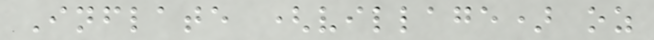Inflate (village) oz
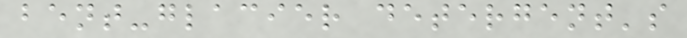bent-glacier detergent's
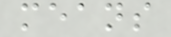means
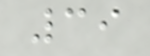39
